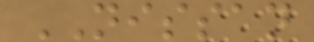NISSAN
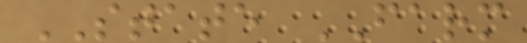STATE FARM
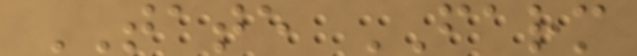TATE FARM
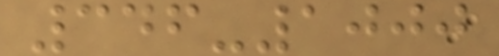346-1000
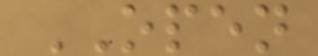OPEN
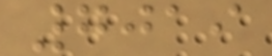7019
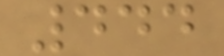444
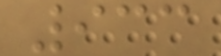933
